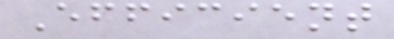Efficient
